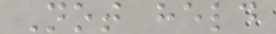Not held
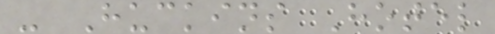- Huckins Hotel
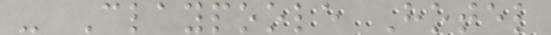- Claypoole Hotel
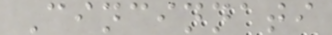Cincinnati
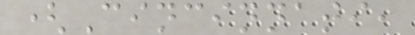(Cincinnati,
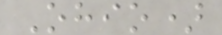Ohio)
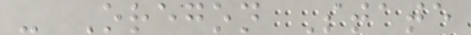- Oregon State
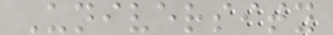University
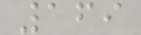169
